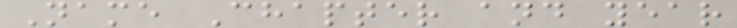Name Chapter and year
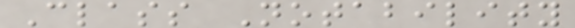Class Notability
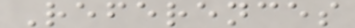References
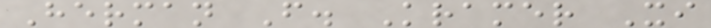Herman F. Kramer Xi
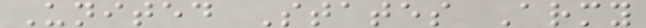United States Army
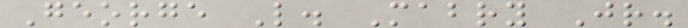George L. Mabry Jr.
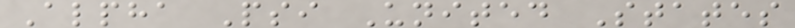Alpha Psi United States
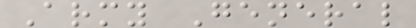Army General
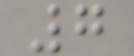7
